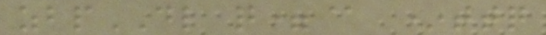zbpDL q=@ *ttq
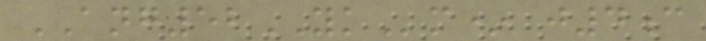ANG52YKm* j4c
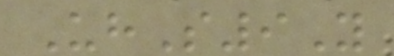UhS9Y
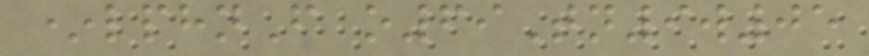*lphnF o69Tn9w05
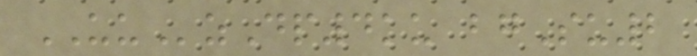UUzDp4ku bgSu2
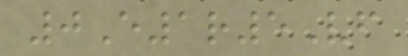0E1r5Vf
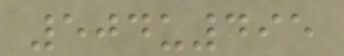504u495
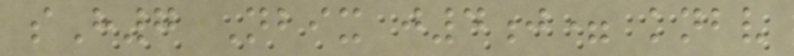sH7 Nbix j4j= knbv
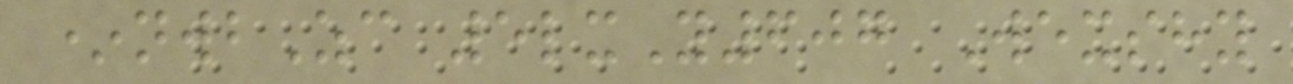*nwbZc 5lxY607 Wexshy
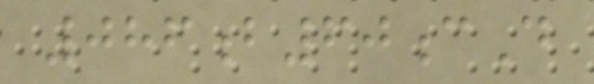086b60cD
